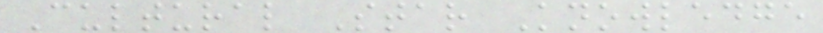Cultural Star Knowledge
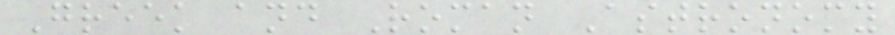Greek and Roman Astronomy
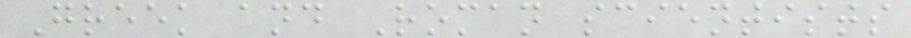Greek and Roman scientists
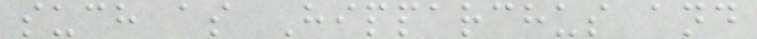such as Hipparchus and
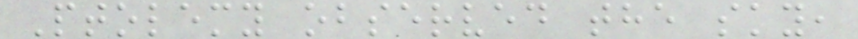Ptolemy observed the sky,
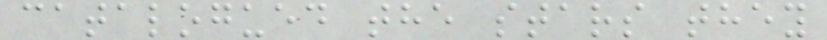catalogued the stars they
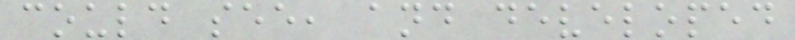could see, and developed
